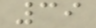39
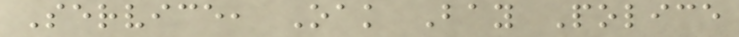Service, Oak Bay Police
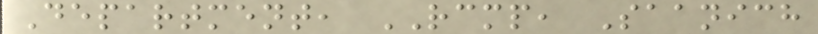Department, RCMP, Saanich
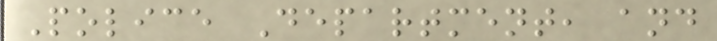Police Department, and
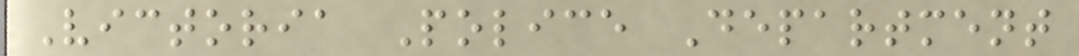Victoria Police Department
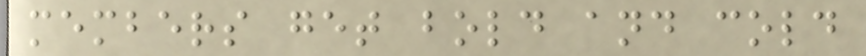members get bold and cold
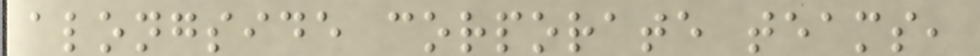alongside corporate teams,
